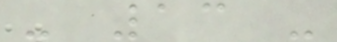- 13 -
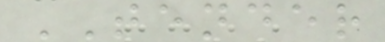TENDER
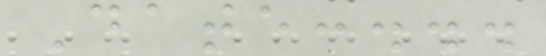Date:...
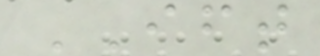IFT
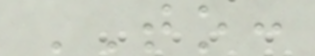TO:
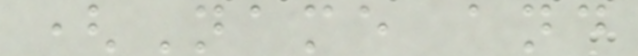(Name and
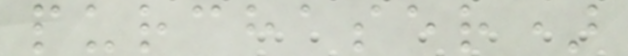purchaser)
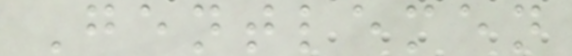Gentlemen
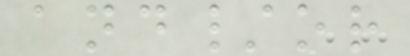and/or
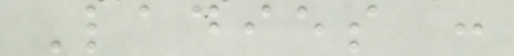Ladies :
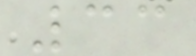33
